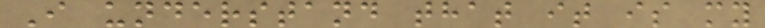I understand that it is my
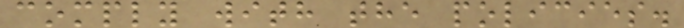comply with the policies.
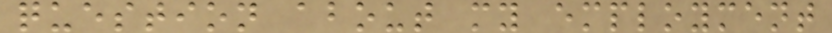question about my employment
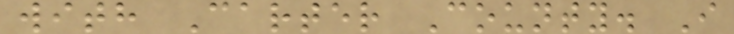with Carter County. I
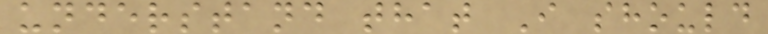understand that I should
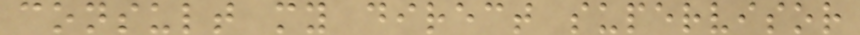consult my direct supervisor
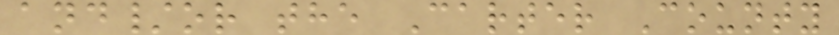and/or the Carter County
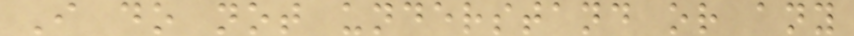I do not understand or any
